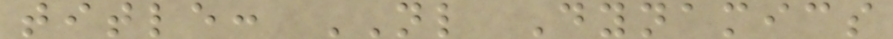title: NL Dynamics
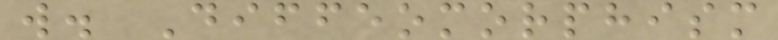w. Diffeomorphism
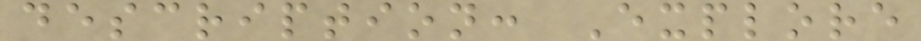description: Explore
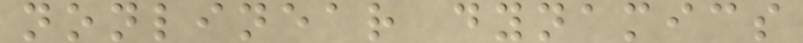nonlinear dynamics
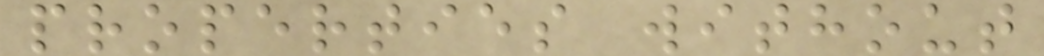properties without
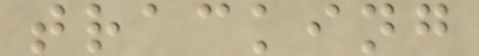tracking
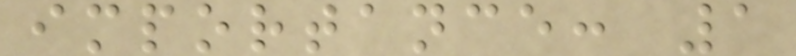importance: 1
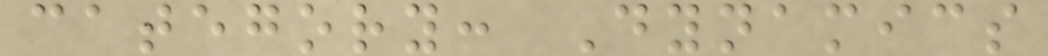category: Dynamics
